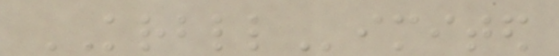KRBLLimited
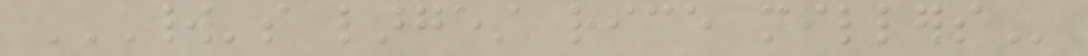WORLD'S LARGEST RICE MILLERS
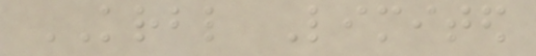KRBL Limited
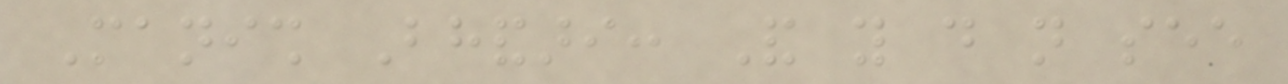Manish Bhandari: And you do not see
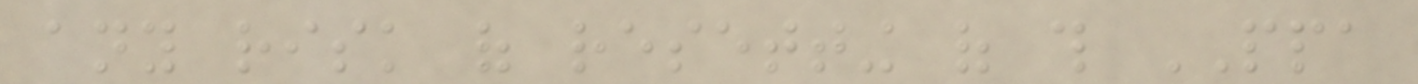any risk of resetting of this PPA
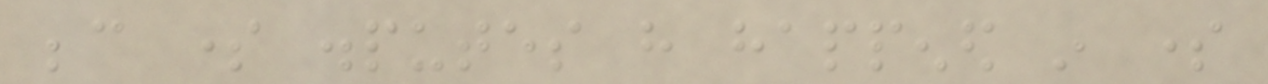because some disputes have happened in some
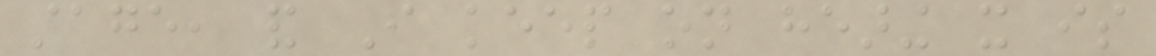stage, and I keep on hearing it is
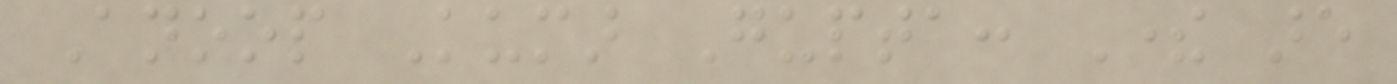Anoop Kumar Gupta: There are
